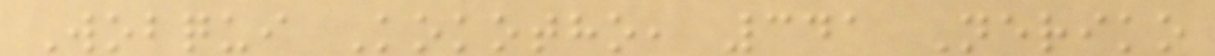Wobqui Kokotho, 341 Neriko
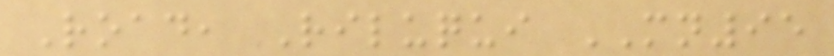Road, Riluqui MN95
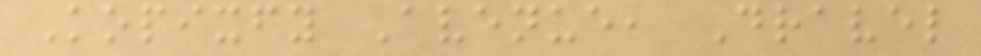Kopixfy Avenue, Dravel
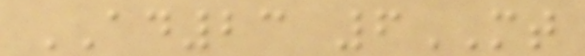AD23 6MT
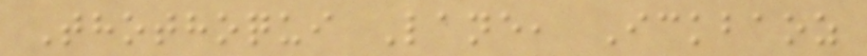Thothoqui Lane, Ickbaoz
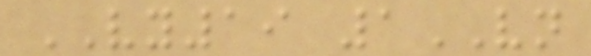VY19 1VN
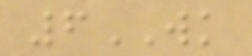6WK
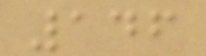146
